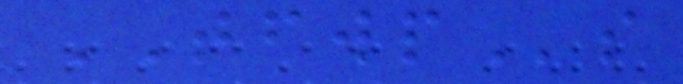TFWPs
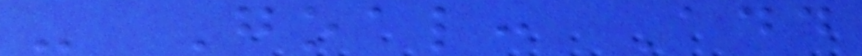- Goal: Add
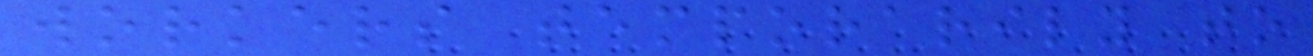workers temporarily to
